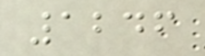1246
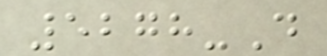5278-D
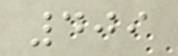409
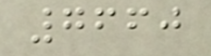7660
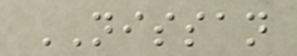NISSAN
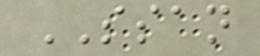SSAN
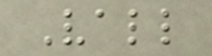Vall
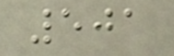501
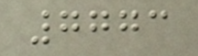7773
